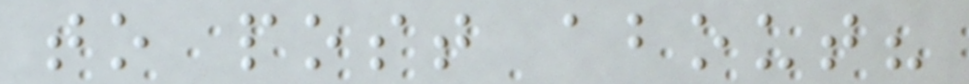to post about?
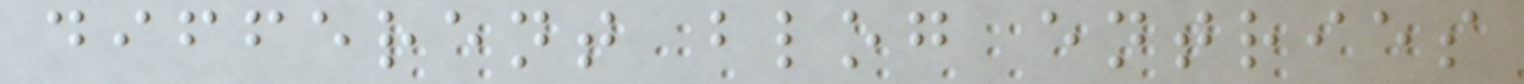different blog entries
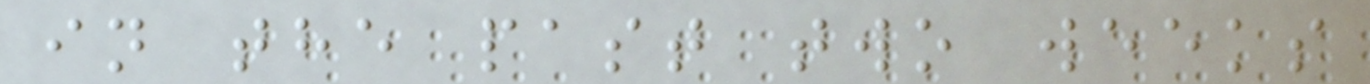in the past two weeks
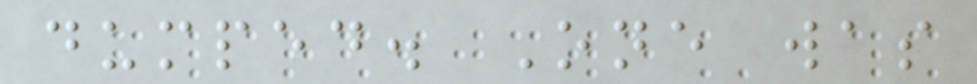dumped. One was
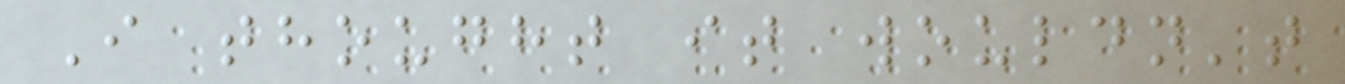I thought it wouldn't
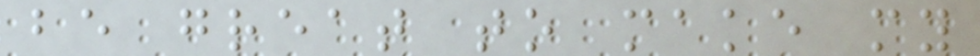be great to make my
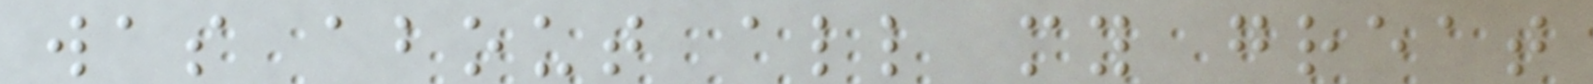was about all my great
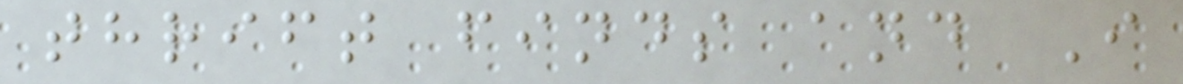thrift finds and I
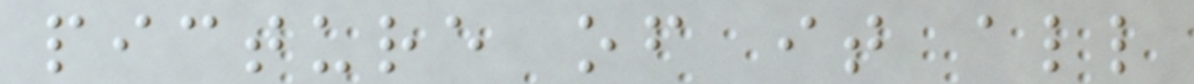picture of it all
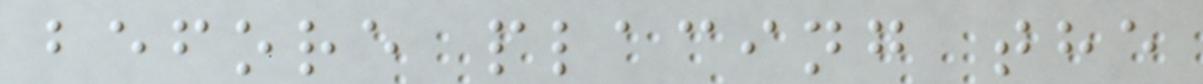before placing the
